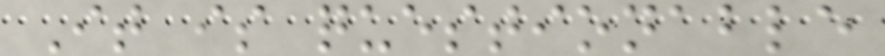It is questionable
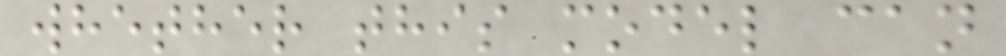whether this model can
